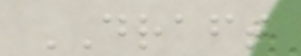DRAFT
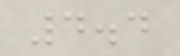4.4
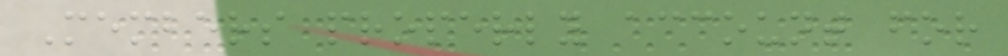Members properly account for
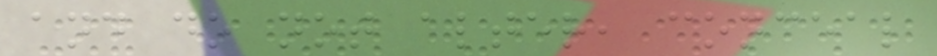and do not alter, conceal
